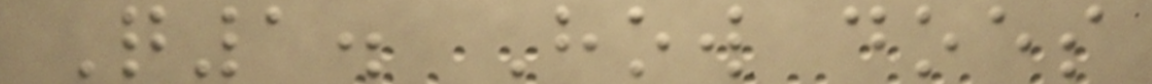Q1. How does
